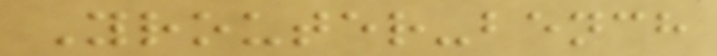Yrouter-bench
